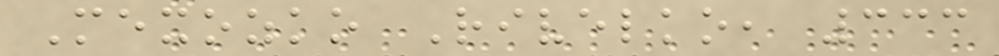Mexozko Rivelko, 333
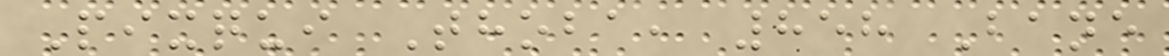Pixqui Thoba, 858 Bane
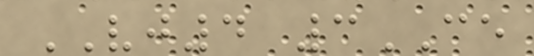VJ4 3CE
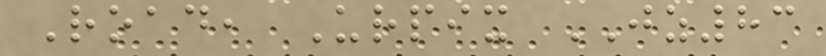Road, Urpix JZ83
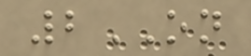2ON
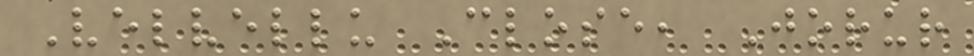Velvellu Close, Jorur
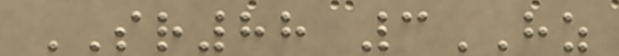SR88 3HZ
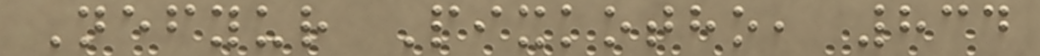Nefyur Pixkotho, 834
